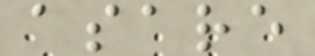asare
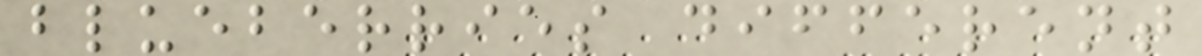blueberries different
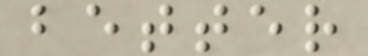better
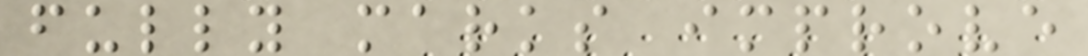fully marks improve
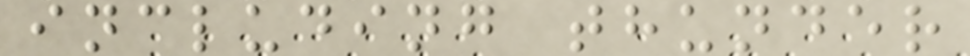including thunder
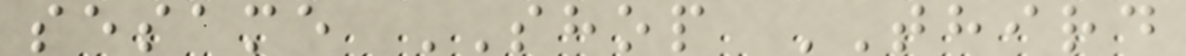sesame SHOP THIRD
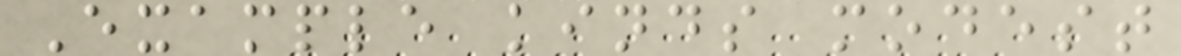Example kinds modest
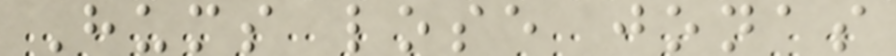Hums lose jonas
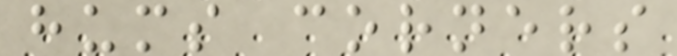hums corners
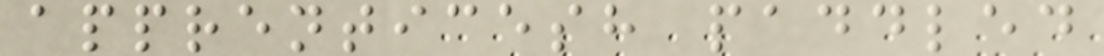apprenticesh paddled
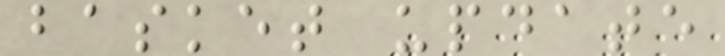basket update
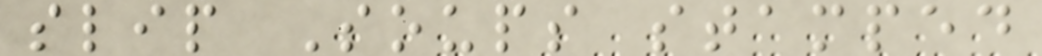slip Soups stamped
